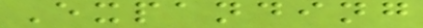Expanding
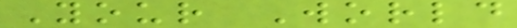Your World
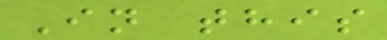In this
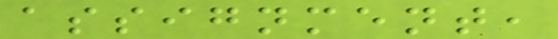assignment,
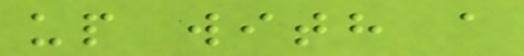up with a
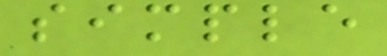simple
